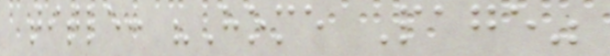title: "Home Page"
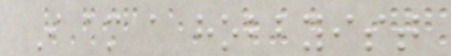I am a hobbyist
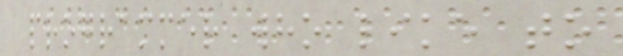programmer who like to
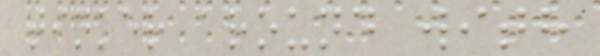tinker around with
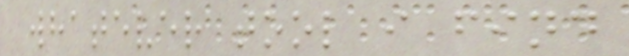whatever tool i find
